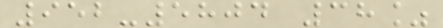952-5804 38%
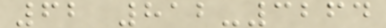62 812-3264
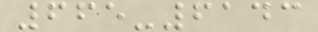665-6143
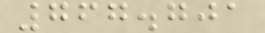767.701
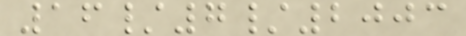16/7/2003
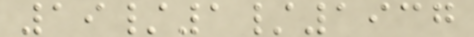19/1/1937
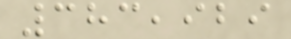383,929
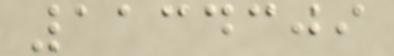1134309
